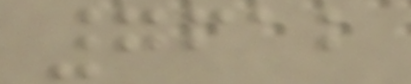7612
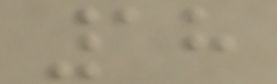18
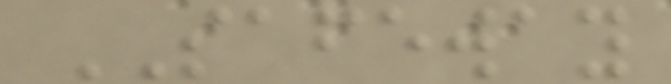SAFEWAY
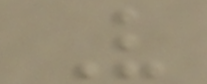V
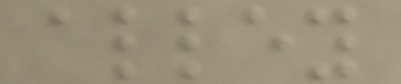alley
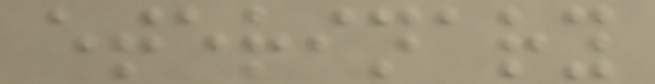eterinary
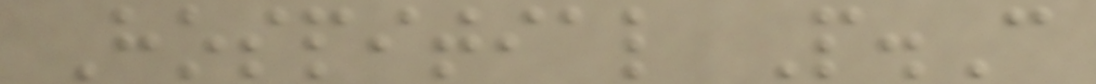Hospitial P.C
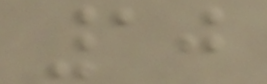10
